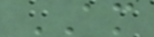AM
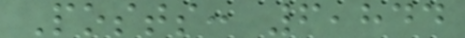Posts: 6,844
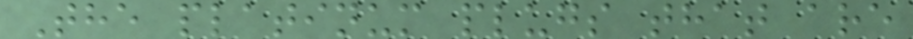The platinum plugs that are
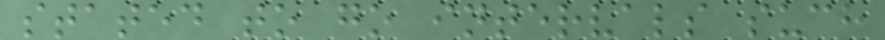stated to go intervals such
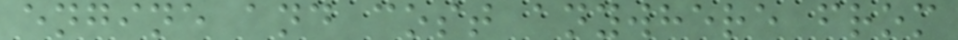engine and cost anywhere from
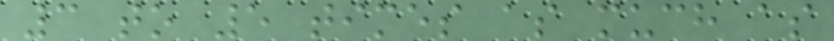3 to 5 times as much as
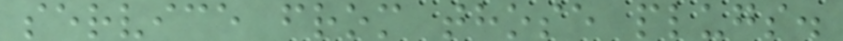service from those plugs.
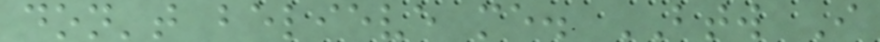don't believe me. BTW I
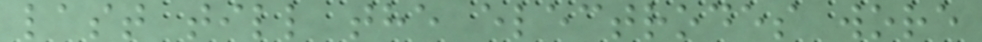last till the electrodes wore
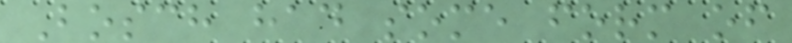Bosch had some form of
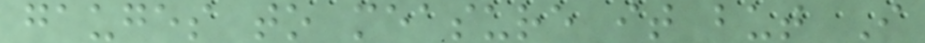gauges to measure it but I
